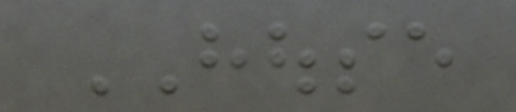HOUSE
